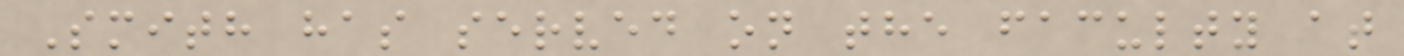Smith has served on the faculty at
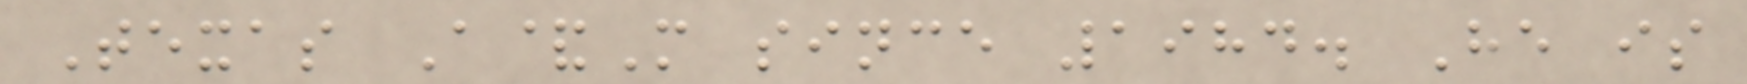Texas A&M since 1984. He is
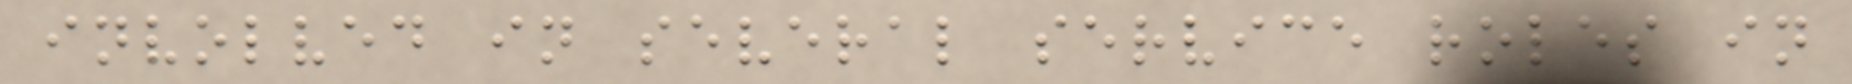involved in several service roles in
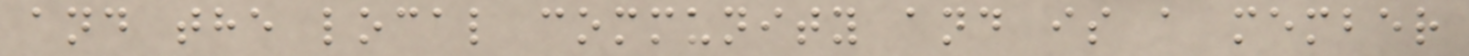and the local community and is a member
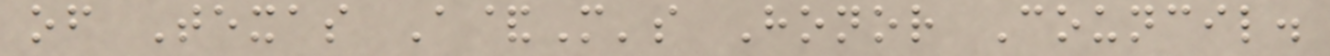of Texas A&M's Honor Council.
